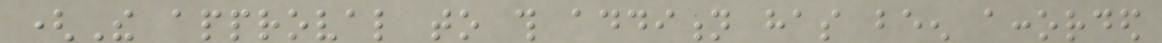(The approval to this addition has been accorded
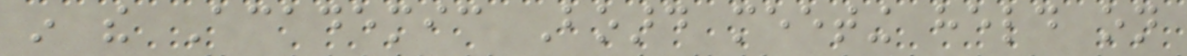in the Academic Board meeting held on
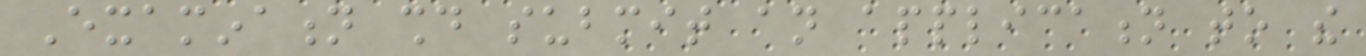Examination should submit an application to the
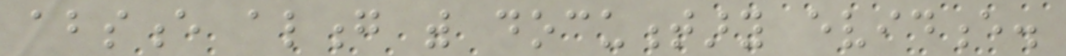absence along with documentary evidence.
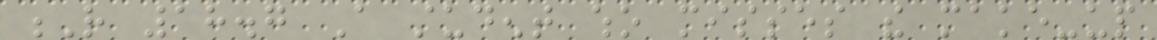R 18.7 A student who misses the make-up
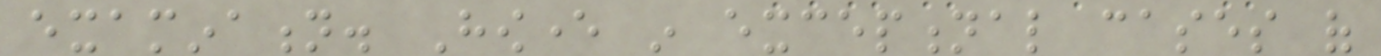examination. However in exceptional cases of
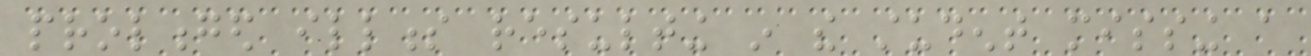prolonged illness resulting in the student missing a
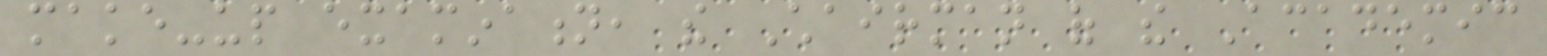make-up examination, the Chairman of the Academic
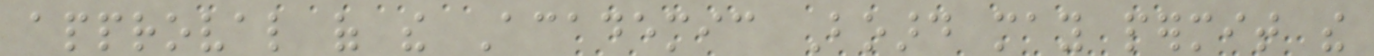approval of the Academic Board may permit the
